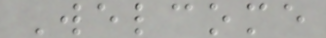Welcome
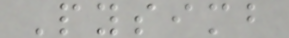Pysimb
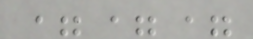===
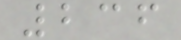236
